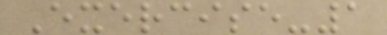Exercise-1
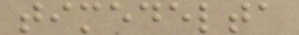timedelta
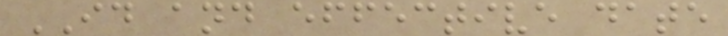ID and effective date
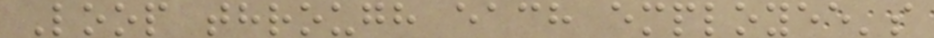Loop through each employee's
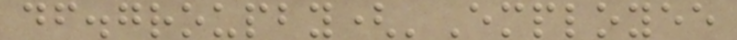df.groupby('Employee
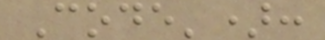Code'):
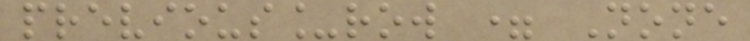previous_row = None
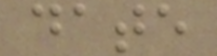date
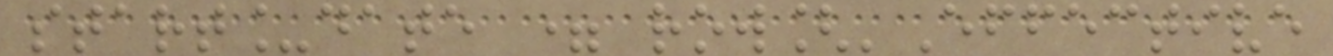start_date = row['Effective
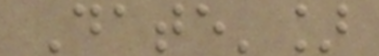Date']
